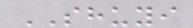SHUYI
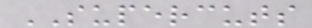SUPERCUTS
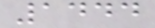1444
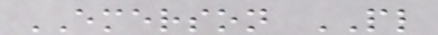EMERSON PL
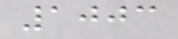1003
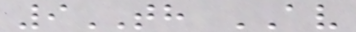9TH AV
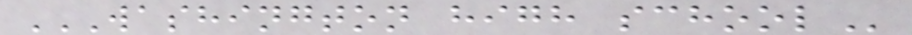WASHINGTON HIGH SCHOOL
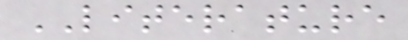LITERATURE
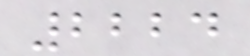2224
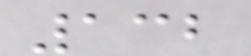132
